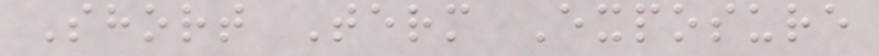Short Term Exposure
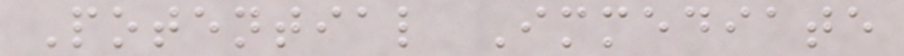Potential Immediate
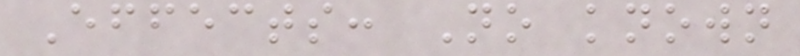Effects: No known
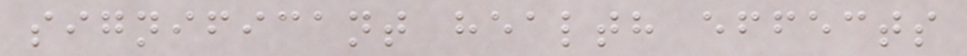significant health effects
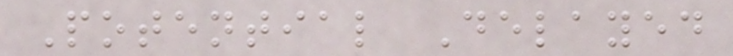Potential Delayed
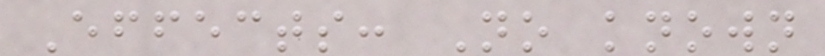Effects: No known
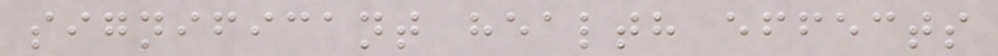significant health effects
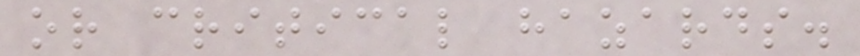or critical hazards.
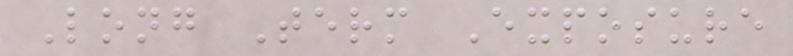Long Term Exposure
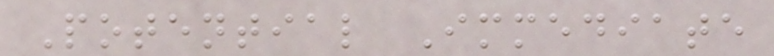Potential Immediate
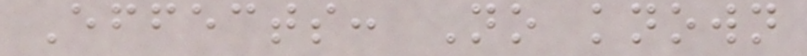Effects: No known
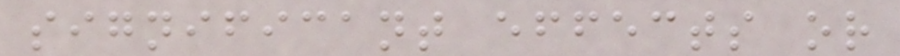significant effects or
